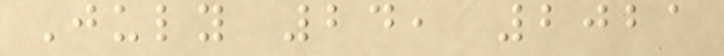July 24, 2021
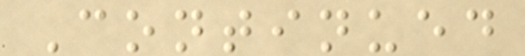Continued
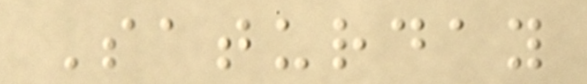Saturday
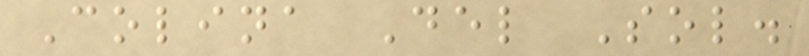Colina Del Sol.
